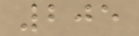205
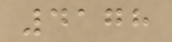4178
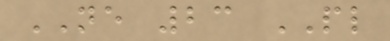NE 23 PL
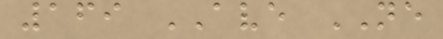169 AVE NE
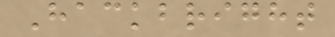Hackbright
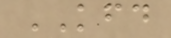KFD
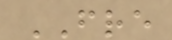FRE
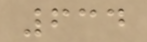634
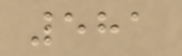581
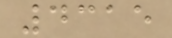4315
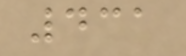431
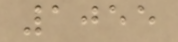1055
